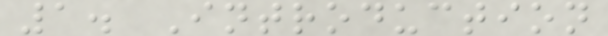1. Introduction
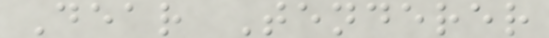Dear Tenderer
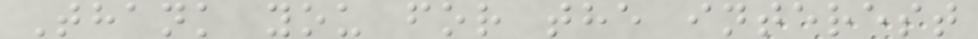Thank you for the interest
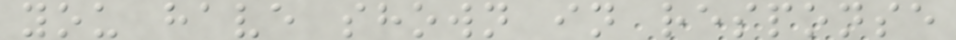you have shown in response
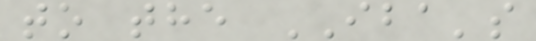to the IBA's
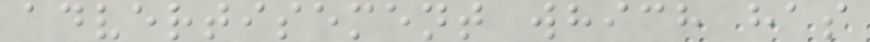advertisement which has
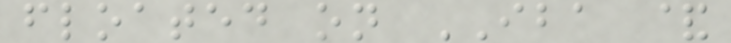floated on IBA &
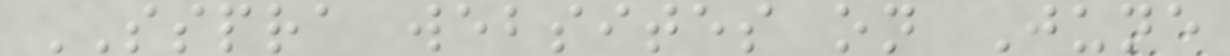SSPRA websites on June
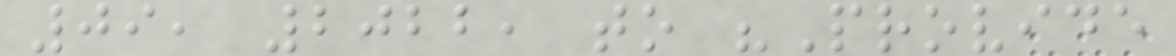09, 2022, to "Provide
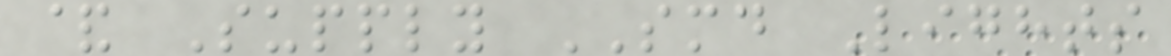& Supply SMD Lights
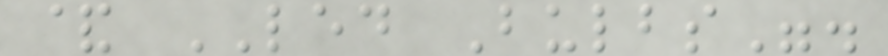& LED Bulbs".
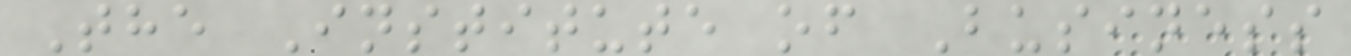The Institute of Business
